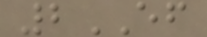2EF
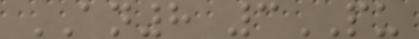AN8 3PU
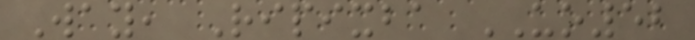Way, Ripixba UO52
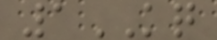1KQ
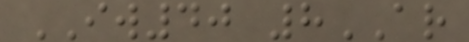IW40 8AR
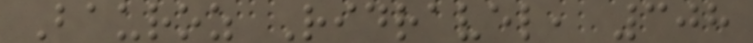Bauroz Ridravel, 308
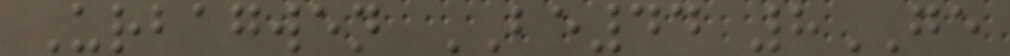Urbagwen BE44 8GE
